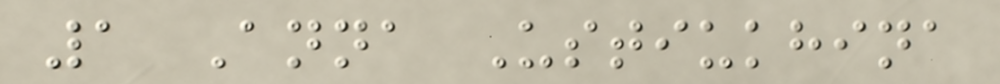1 Anna Ustiukhina
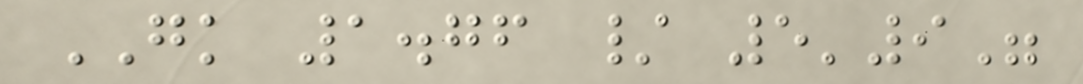GK 1.76 / 5'9"
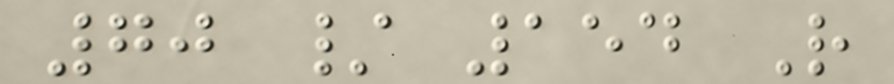70 / 154 R
